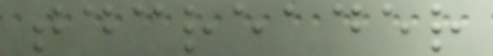tdcreader
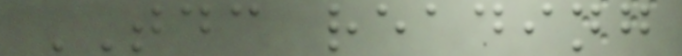TDC reading
